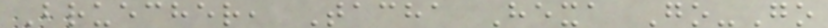Bruecher, Tacha Hexa Go-Go
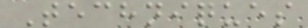Techniques
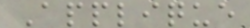Applique
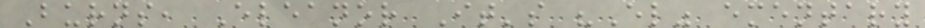Burns, Eleanor It's "El" ementary
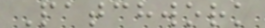Patchwork
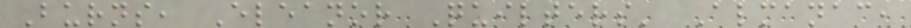Burns, Eleanor Quilters' Almanac,
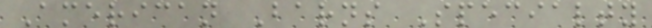American Barns Specialty
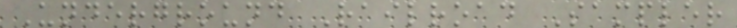Underground Railroad Sampler
